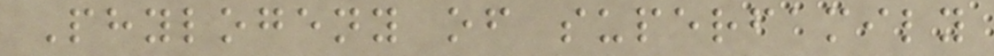Phylogeny of superfamily
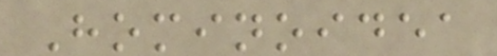Hominoidea
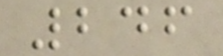246
